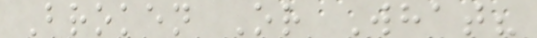Broken Or What?
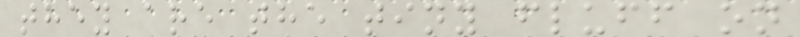they are the tiny fluff on
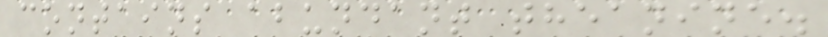contains abundant theanine.
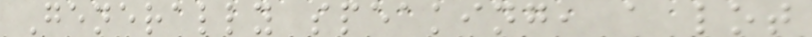Generally speaking, a lot
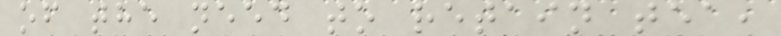of the need to retain tea,
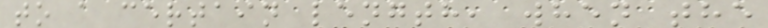to a certain length, when the
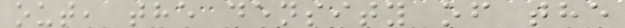out, the density of the
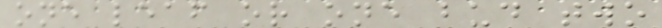one leaf or one bud two
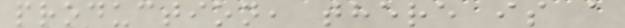production, there is a
